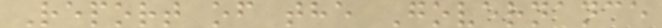Report of the Governance
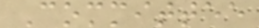Committee
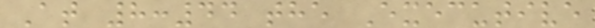At 8:44 the Executive
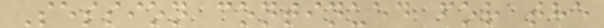Session continued for the
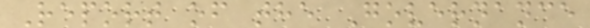Report of the Governance
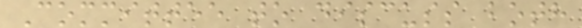Committee to discuss both
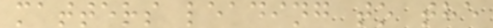matters leading to the
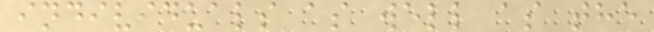individuals as well as the
